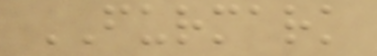FURMARK
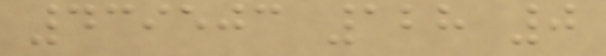439503 128 0
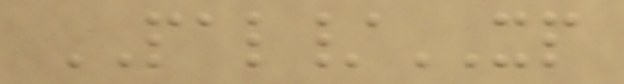PAL/XP
